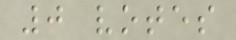0 votes
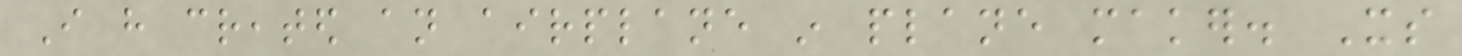I have created an airplane in plane maker. Its
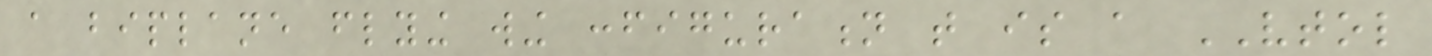a biplane flying wing configuration that is a VTOL
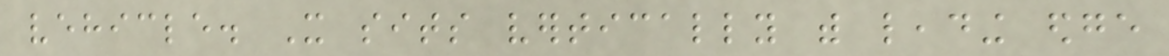vehicle. It sits vertically with leading edge
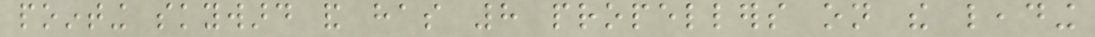pointing skyward and has 8 propellers on the leading
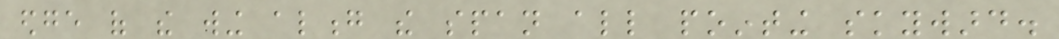edge of the wing along the span all pointing skyward.
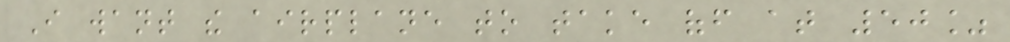I want the airplane to take off at 50%
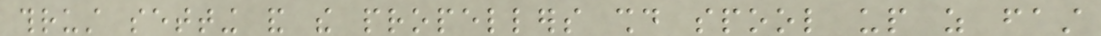thrust setting and the propellers should spool up as fast
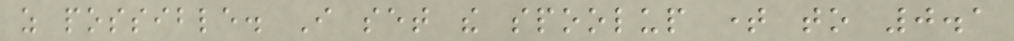as possible. I set the spoolup time to 0.1
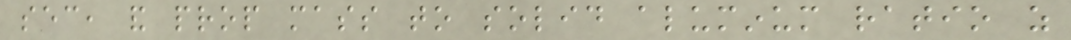sec, and prop mass to solid aluminum ratio as
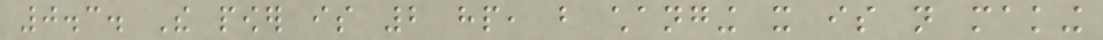0.3. The power is 2 hp, but changing it is not making
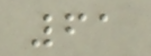61
